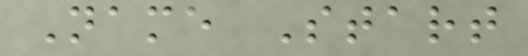Name Start
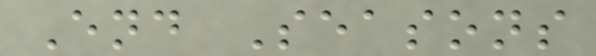End Seasons
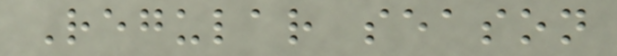Regular season
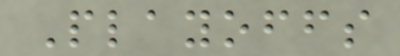Playoffs
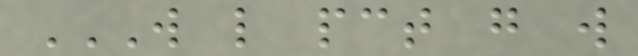W L PCT G W
